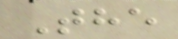The
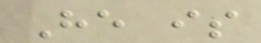He is
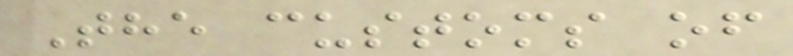The customs of
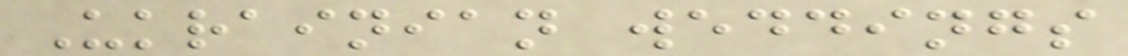Ukrainian weddings
